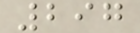297
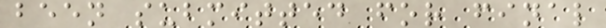been submitted for final
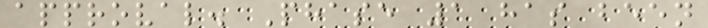approval. Phase 1 has been
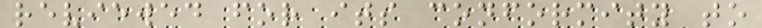reviewed for its conformity to
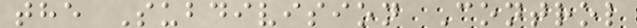the Subdivision Control
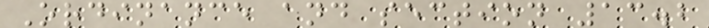Ordinance and section 13.2
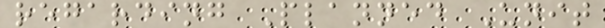regarding Planned Unit
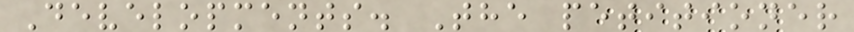Developments. The petitioner
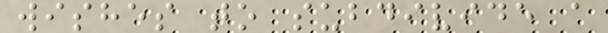wishes to subdivide a
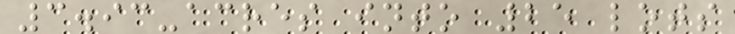3.93-acres into 25 lots
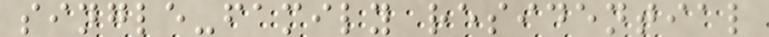single-family residential
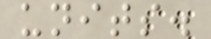units.
